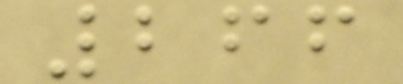266
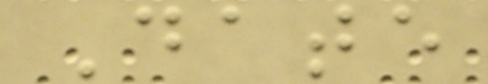Date
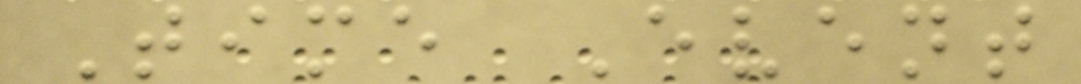Time Event
